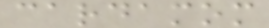cardamom
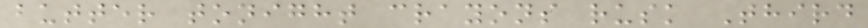butter tonight crayons rusk Third
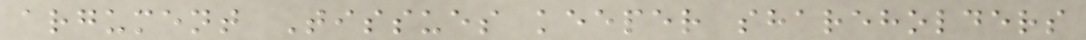argument Tissues keeper shareholders
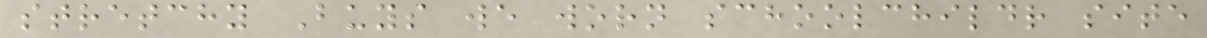stretchy Buys we worn schoolchildr site
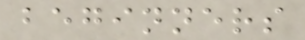beginners
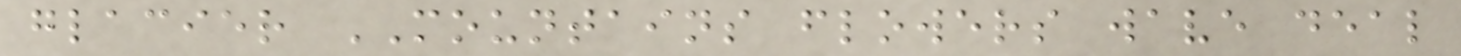glacier MOUNTAINS flowers wave deal
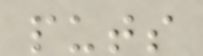puts
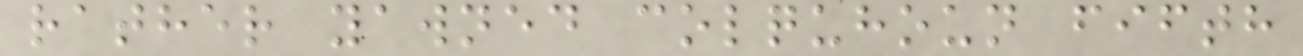rather yawned colquhoun fifth
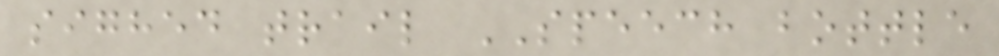sighed trail SPEECH bottle
